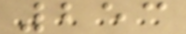253
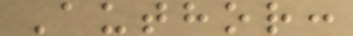Author:
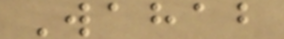Wahab
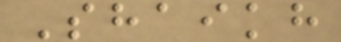Shaikh
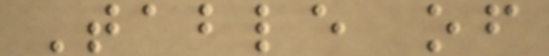Table of
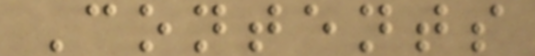Contents
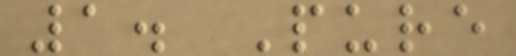1. Pure
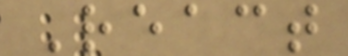React
